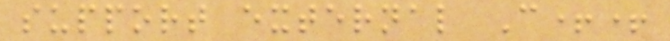support external C++
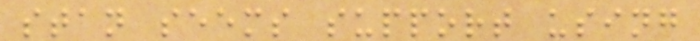stan seems support using
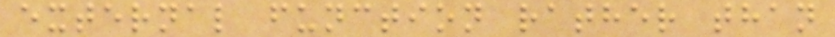external function rather than
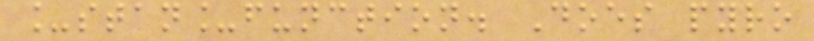_stan_function. Does pyro
